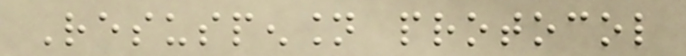Resuspension protocol
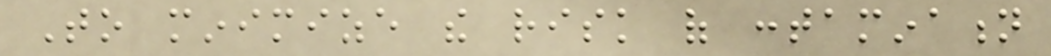To minimize the risk of contamination
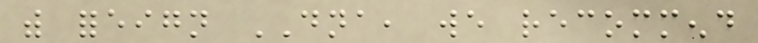with foreign DNA, we recommend
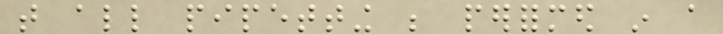that all pipetting be performed in a
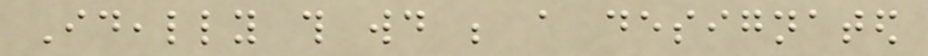Ideally this would be a designated
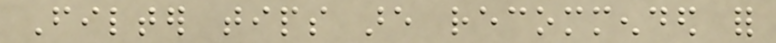Filter tips are recommended for
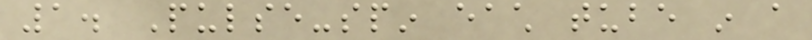1. Pulse-spin each tube in a
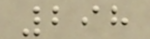298
